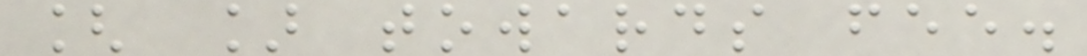[ ] towards fee.
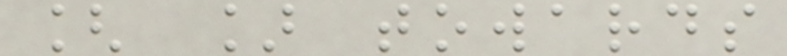[ ] towards
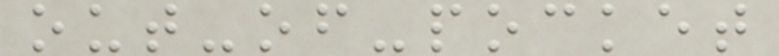out-of-pocket
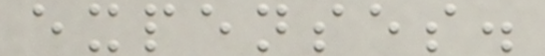expenses.
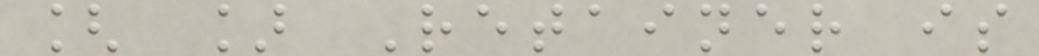[ ] Retainer is
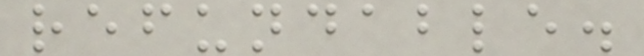refundable.
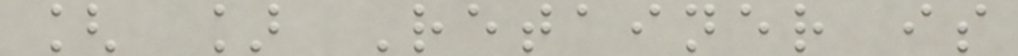[ ] Retainer is
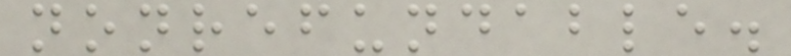nonrefundable.
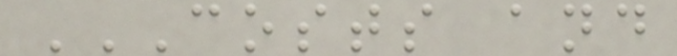COSTS AND
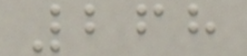268
